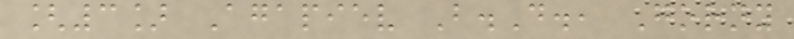[3] Agapiev B.D., Gorny
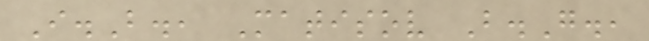I.B., Matisov B.G.,
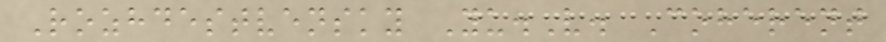Rozhdestvensky Yu.V. Coherent
